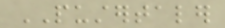PUSTERTALER
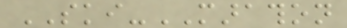SKI-MARATHON
